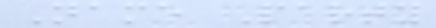Name Party
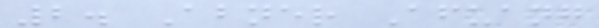2. Abner Afuang
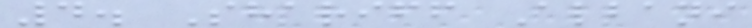4. Shariff Albani
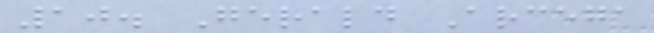10. Gerald Arcega
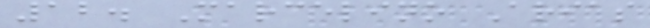12. Marcelino Arias
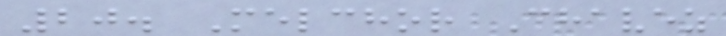20. Melchor Chavez
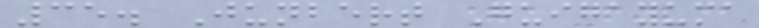35. Junbert Guigayuma
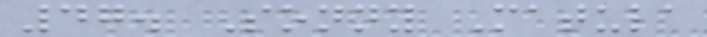47. Sonny Matula
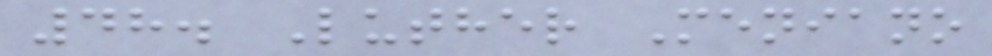48. Luther Meniano
